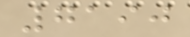7190
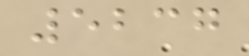5237
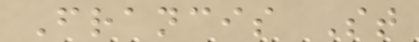Francis St
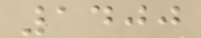1400
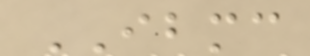IBMC
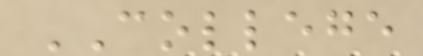COLLEGE
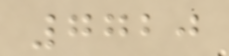7720
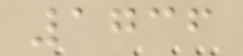1736
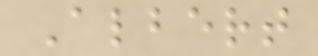Albert
